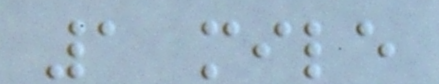1 mile
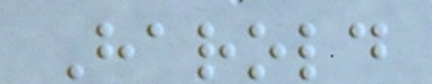Harold
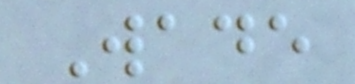Wade
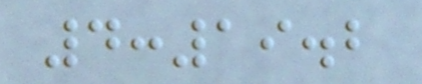4:19.2
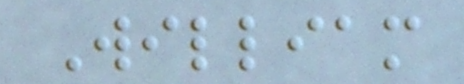William
